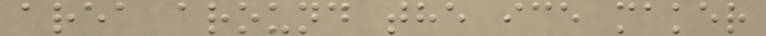area around the ice maker
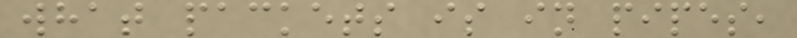what packets is in pipes,
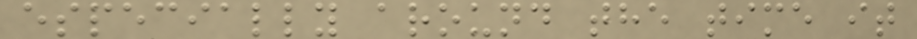especially around the time it
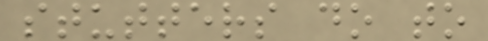stutters do to
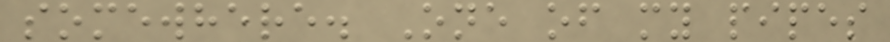somewhere. One of my pipes
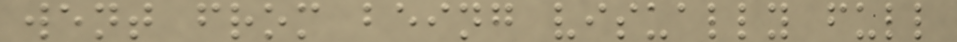went from being visually full
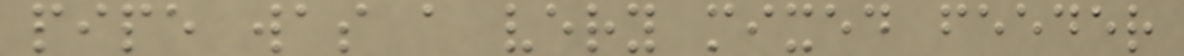pipe was a very mixed feeder
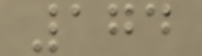174
